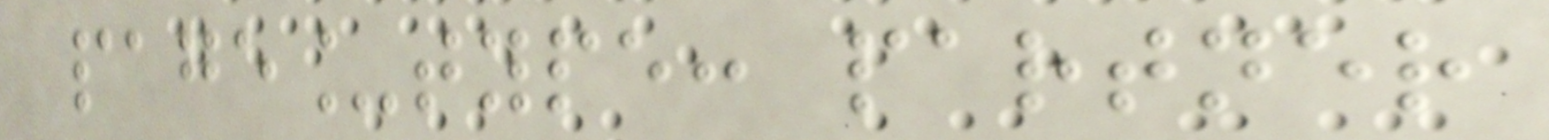page_type: partner
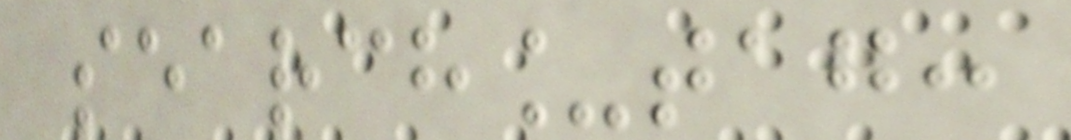search_tag:
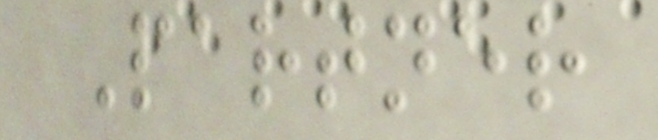Partner
